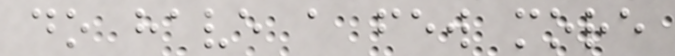do have a few more
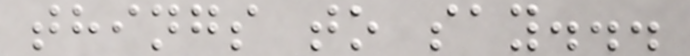things to say...
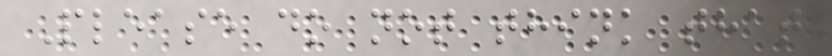Please do not think that
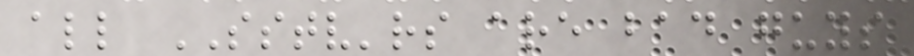all SSTV'rs are bad guys
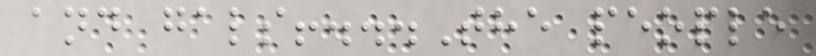and gals!...The people
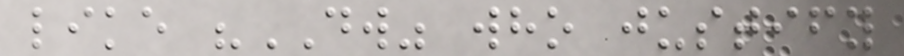like "DW" who justify
